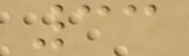33
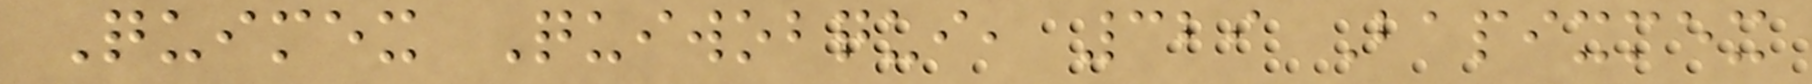Quimex Quiwobqui, 329 Bapixmex
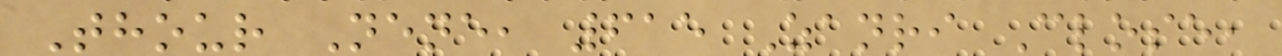Thour Nene, 615 Zanri Close,
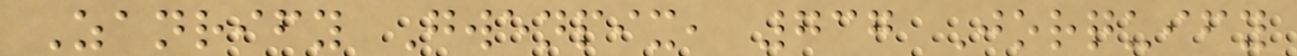Zanrify Gwenpix, 737 Jorquify
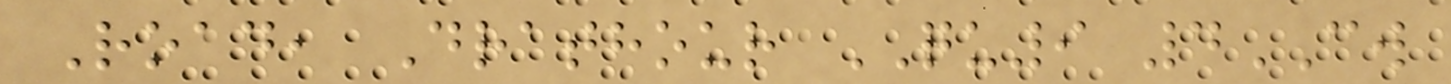Road, Drathour QU9 4CW
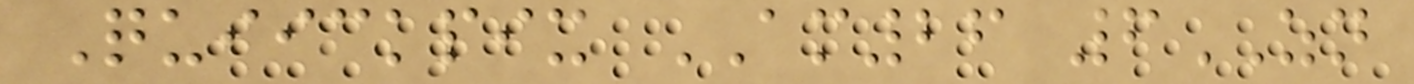Quiickpix AM26 6ZN
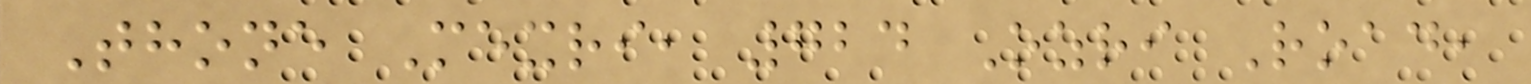Thone Mexri, 724 Ozri Road,
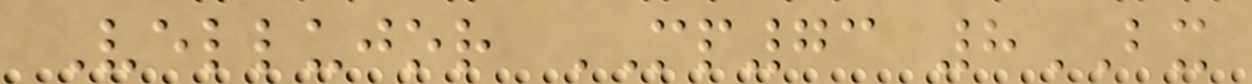Vellujor MP73 8BX
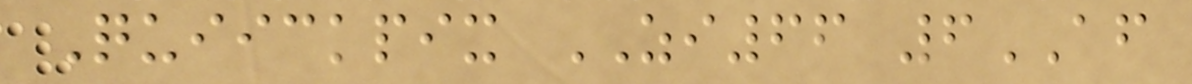Quiickpix ZI66 6AF
